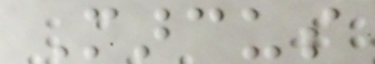Marcus
